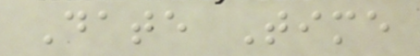Date Time
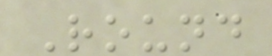Round
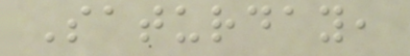Saturday,
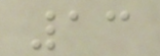13
